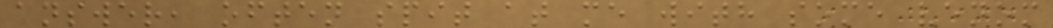answer, often spit at me with some venom
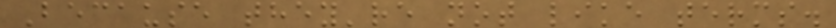Because they're not like terms.
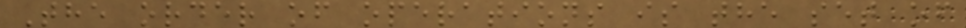The order of operations is the set of
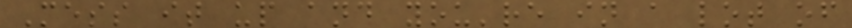Mess it up and you're in a lot of
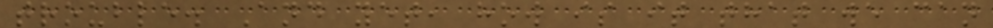trouble. And yet, how is it that we can
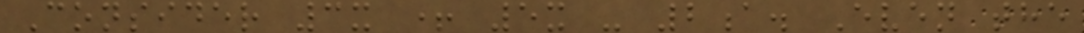Consider 3x + 5x - 2a. Even the
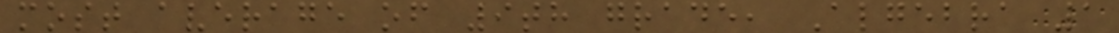most average of 9th grade, Algebra 1
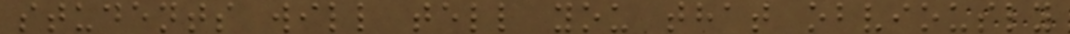students will tell you that obviously
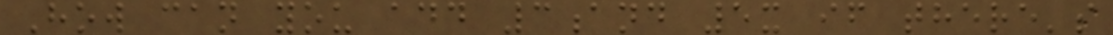How can you add 3and 5x if there's
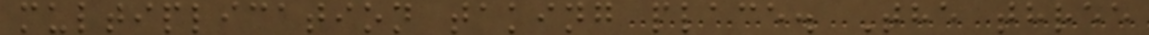multiplication taking place. The three
